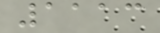1113
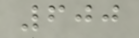600
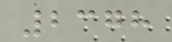2378
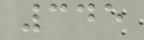345
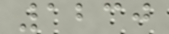1230
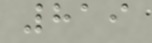819
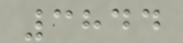3844
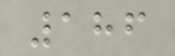186
